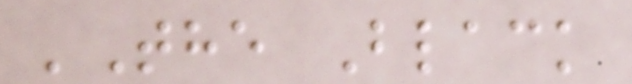'The Black
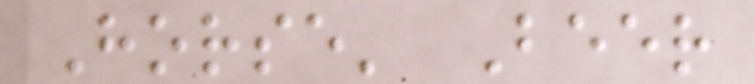Horse' Beer
